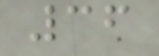36
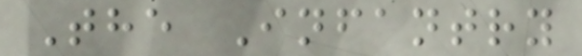The Infantry
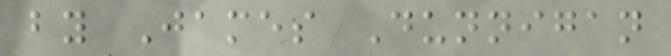by James Dunnigan
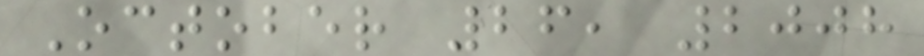October 26, 2008
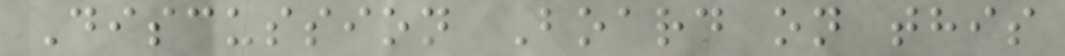Discussion Board on this
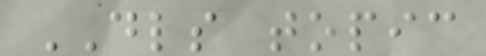DLS topic
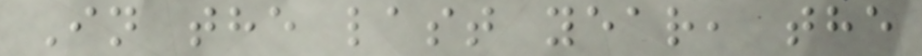In the last year, the
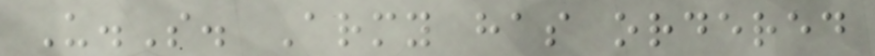U.S. Army has ordered
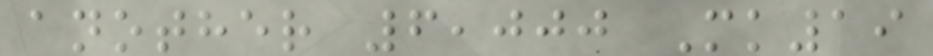another 6,000 Mk19
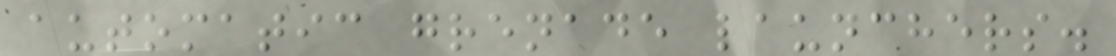automatic grenade launchers.
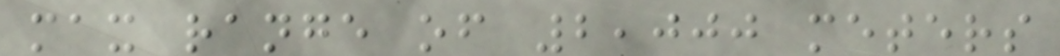max range of 2,000 meters
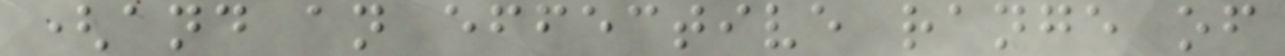(and an effective range of
